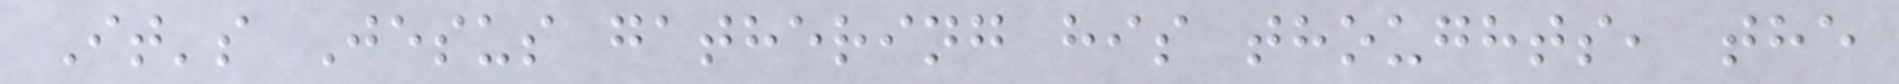It's Jesus gathering his thoughts, the
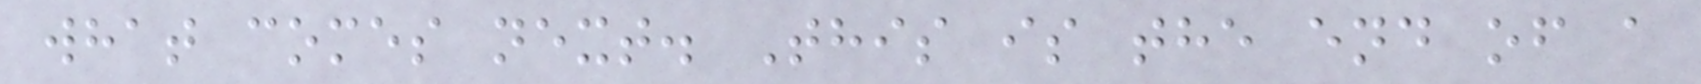what comes next. This is the end of a
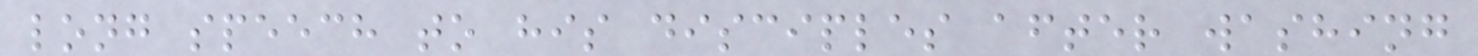long speech to his disciples after washing
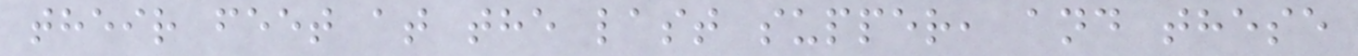their feet at the last supper, and these
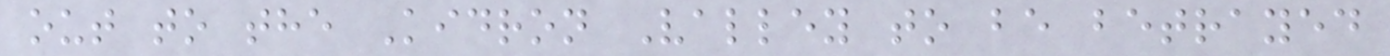out to the Kidron Valley to be betrayed
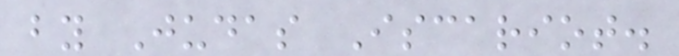by Judas Iscariot.
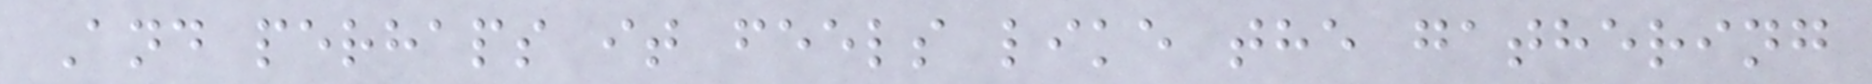And perhaps it feels like the gathering
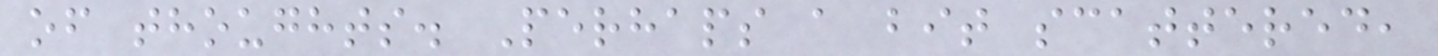of thoughts. Perhaps a bit scattered,
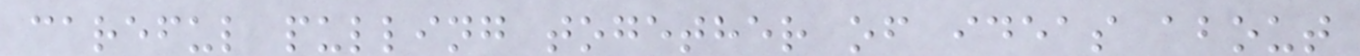careful pulling together of ideas about
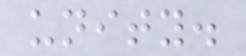unity.
